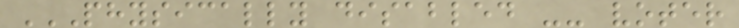PHYSICALLY DISABLED -- VOTER
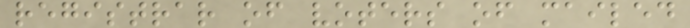registrar of voters of mailed
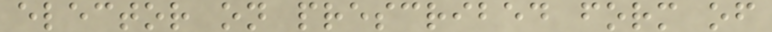elector on prescribed form of
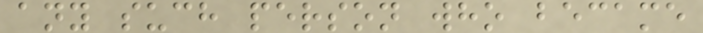any such person who became
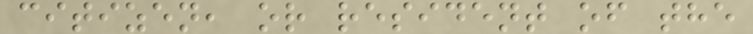citizen, or resident of the
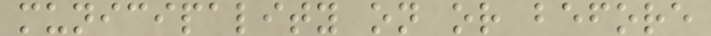municipality on or before
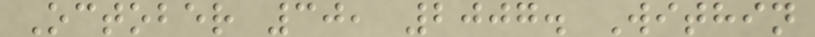October 30, 2007. Within
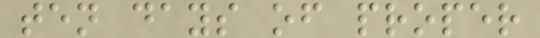ten days of proper
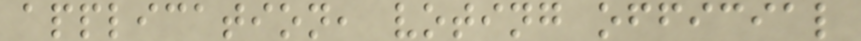application, voting official
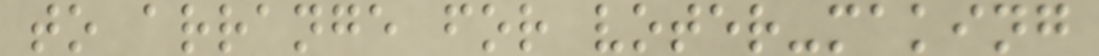to arrange for voter-making
